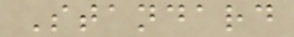Standard
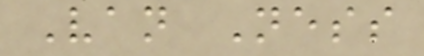Van Ness
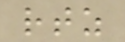rtz
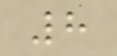8
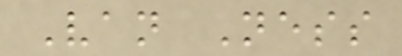Van Ness
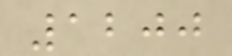1200
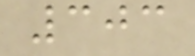303
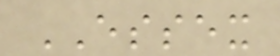ESSEX
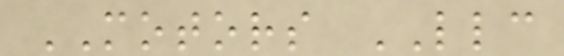MOTORS LLC
